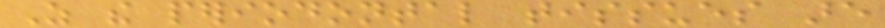As the periodontal tissues are
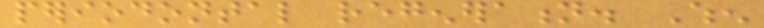periodontal regeneration. When
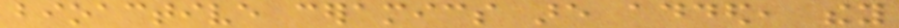bioactive ceramics are added, they
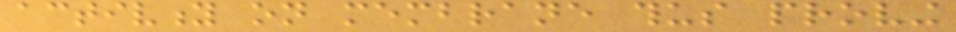activity on membrane thus proving
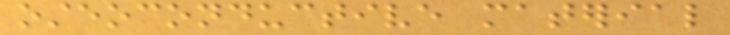osteoconductive material
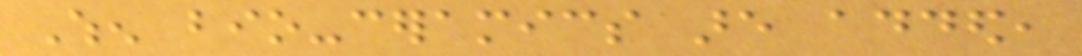When bio-ceramics are added,
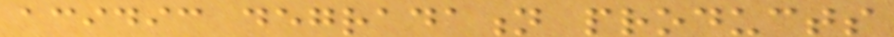acidic degradation products
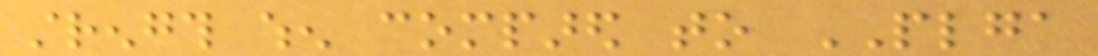strength when compared to PLGA
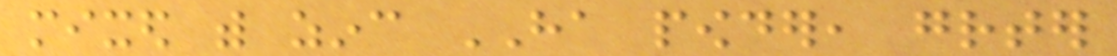mixed with zinc HA powder, greater
